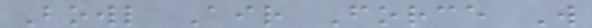Bowl Air Force W
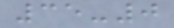35-0
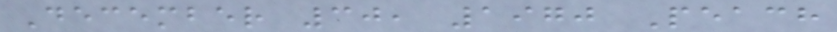December 30, 1970 Peach
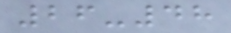26-48
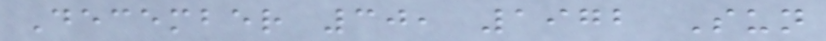December 30, 1972 Sun
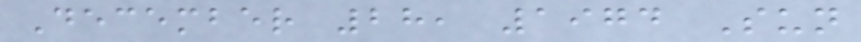December 28, 1974 Sun
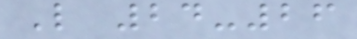L 24-26
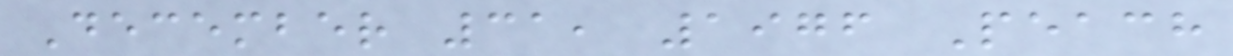December 31, 1976 Peach
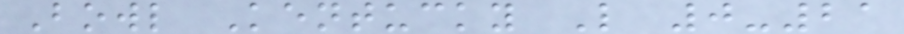Bowl Kentucky L 0-21
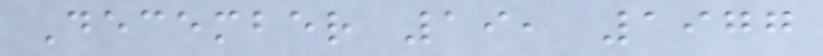December 19, 1977
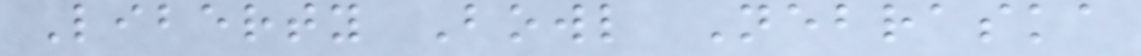Liberty Bowl Nebraska
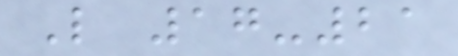L 17-21
